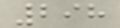298
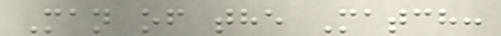Man of the Match:
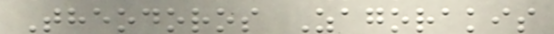Theodoros Zagorakis
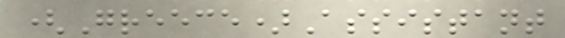(Greece)Assistant
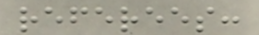referees:
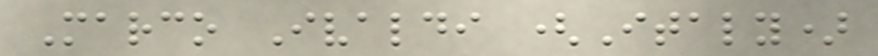Marco Ivaldi (Italy)
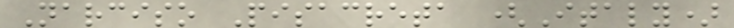Narciso Pisacreta (Italy)
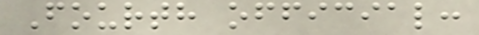Fourth official:
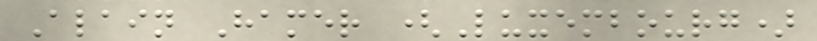Alain Hamer (Luxembourg)
